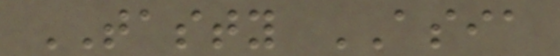TASTY ASIA
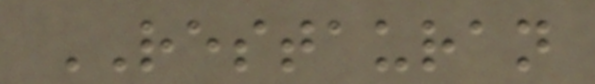RESTAURAN
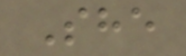She
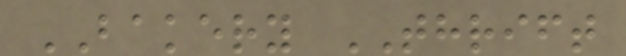BAKERY THRIFT
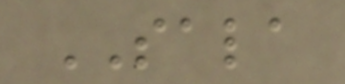SALA
